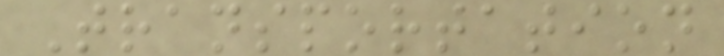Transportation
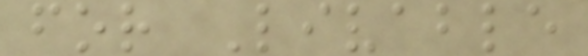for Livable
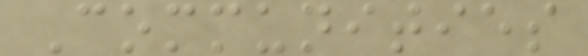Communities
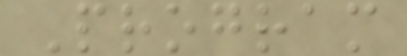Program
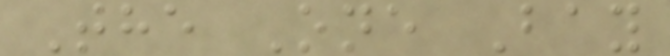The One Bay
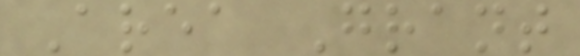Area Grant
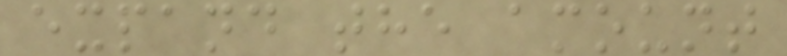expand the amount
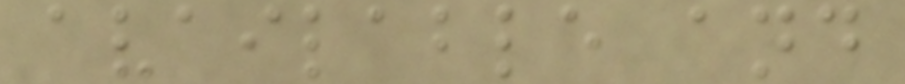available and
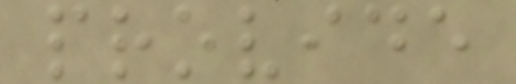provide
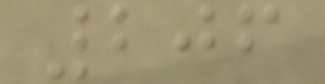206
